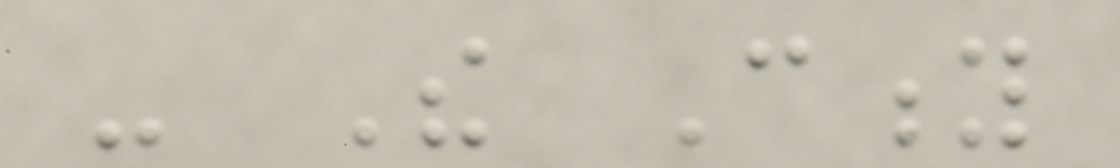- The City
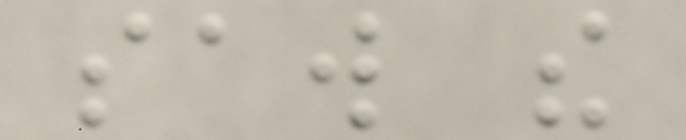saw the
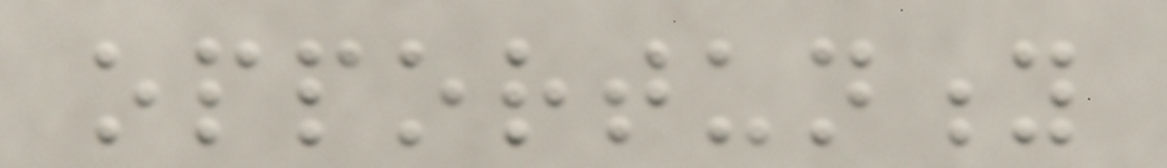opportunity
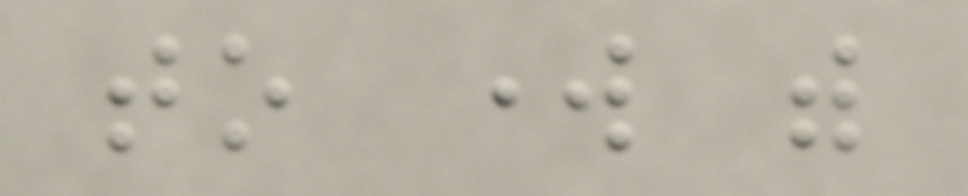to work with
